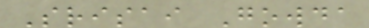Srisai Gowda
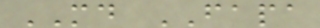MD FAPA
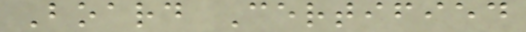Board Certified
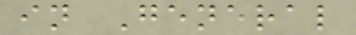in General
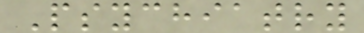Psychiatry
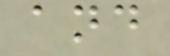and
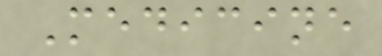Medicine
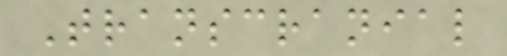Transcranial
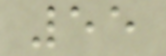55
